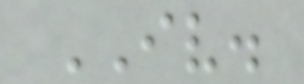IV.
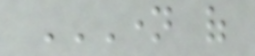NAME OF
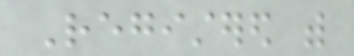Registered with
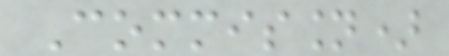Commission)
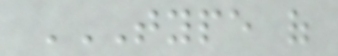TYPE OF
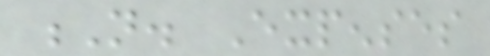N. Expenses
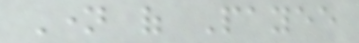Name of Payee
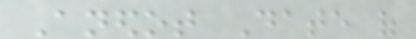Anedot Date of
